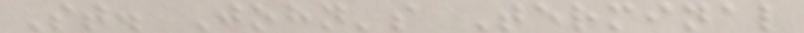St. John's Terminal
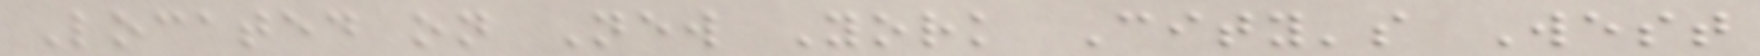Located on New York City's West
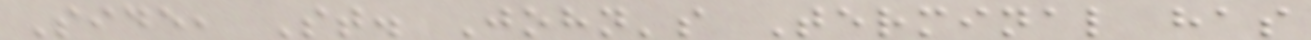Side, St. John's Terminal has
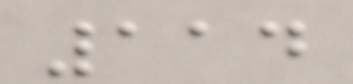114
